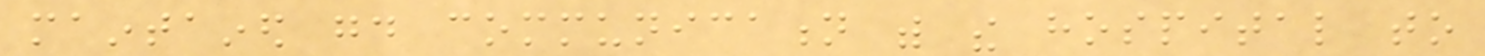maintained good communication with the hospital to
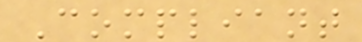Compliant
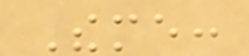Theme:
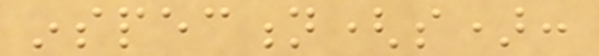inspection(s):
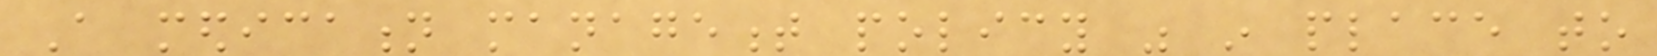A medication management policy was in place to
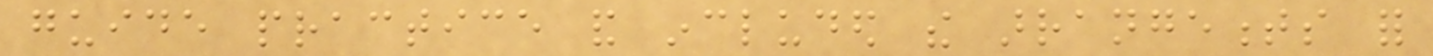guide practice and included the arrangements for
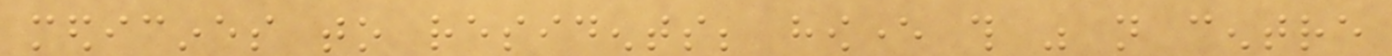medicines to residents; however this was not centre
